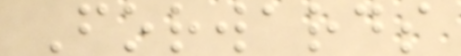Forwards
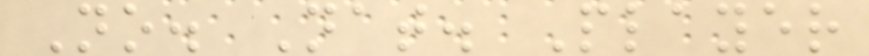No. Nat. Player
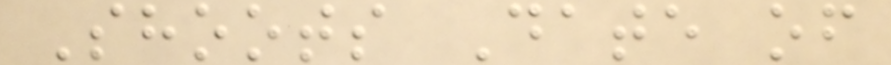Shoots Date of
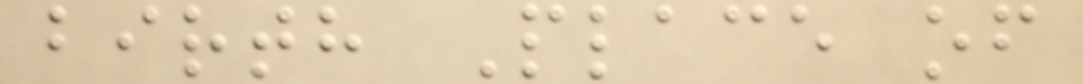birth Place of
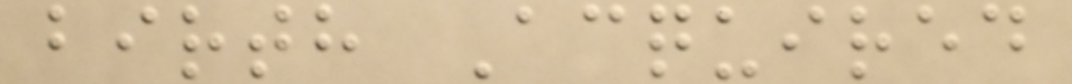birth Acquired
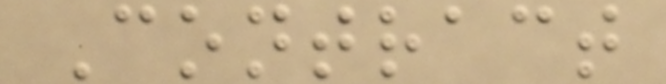Contract
